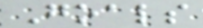Goals
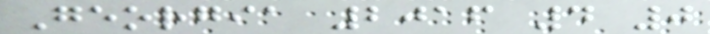Georgia 2016 4 0
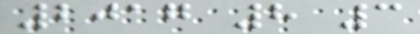2017 8 3
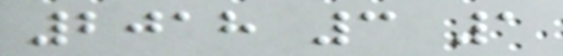2018 3 1
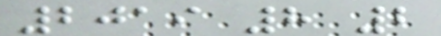2019 8 2
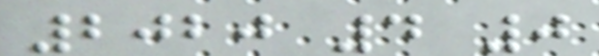2020 4 0
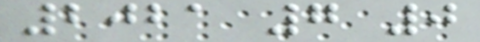2021 7 0
